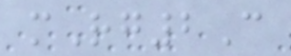mRg2C
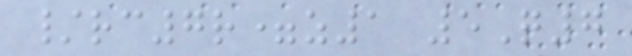/rc7r=z1 5Q7
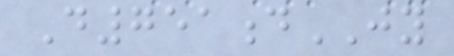D751dJY
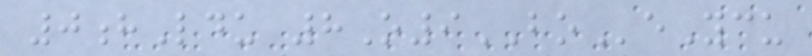0hLdu 8O9BOeYcu
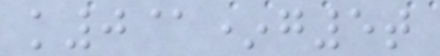k0@*g5t
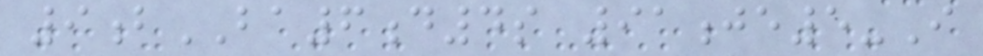9bBA6d4s 91je5-I
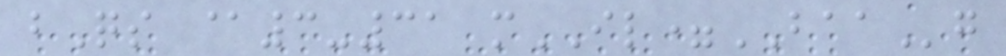bQs @3-31 mIL=BAAg
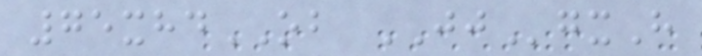75xhdOB JJgxH
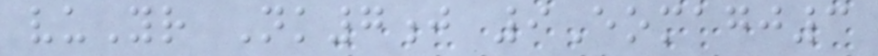vuYr Nk7j 9Eomagj3
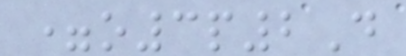=o3p2D
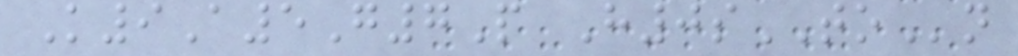K9A5G7P H0sTOn
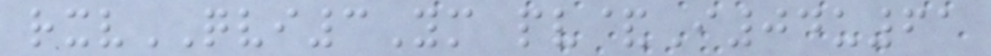rxvQVI3Ym pv&I04u61
